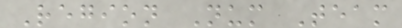Region Num Team
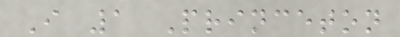I 1 Princeton
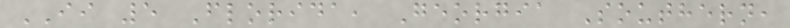II 5 Florida, Georgia Southern,
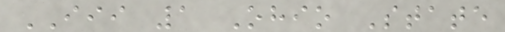III 1 Ohio State
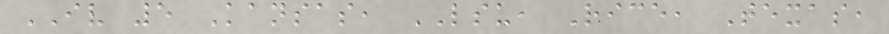IV 5 Kansas, LSU, Rice, Texas,
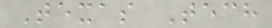Texas Tech
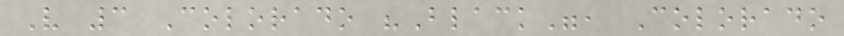V 3 Colorado "Black", Colorado
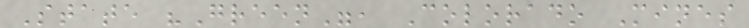State "Green", Colorado Mines
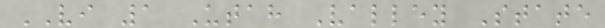VI 1 Utah Valley State
